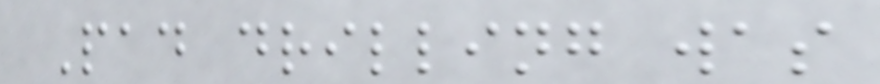Pad drilling was
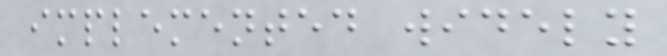implemented widely
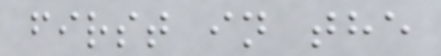first in the
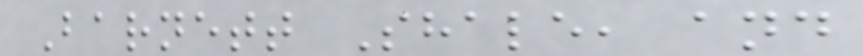Barnett Shale, and
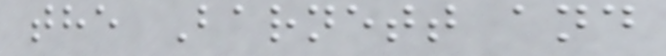the Barnett and
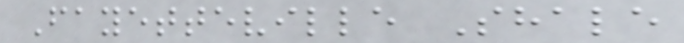Fayetteville Shale
